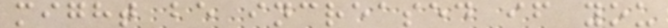might be increased if you
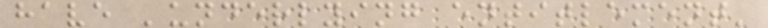have 'underlying entitlement'
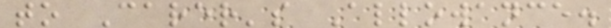to Carer's Allowance.
